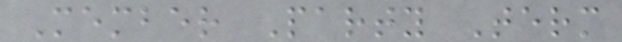Member Party Term
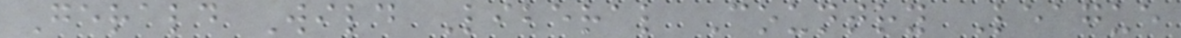Gerald Wild Liberal Country League
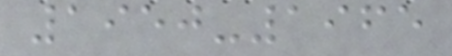1950-1965
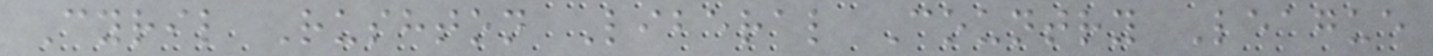Cyril Rushton Liberal Country League
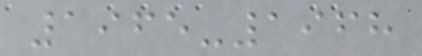1965-1968
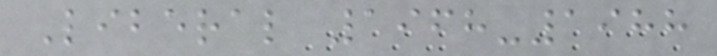Liberal 1968-1988
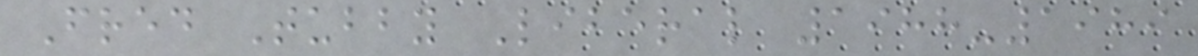Fred Tubby Liberal 1988-1989
